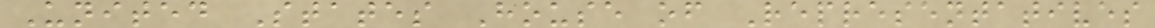United States House of Representatives
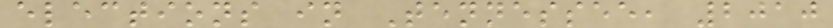elections in Tennessee, 2010
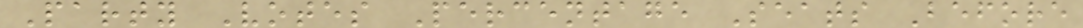Party Votes Percentage Seats Before
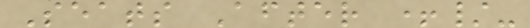Seats After +/-
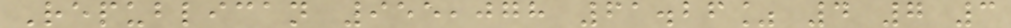Republican 955,078 61.26% 4 7 3
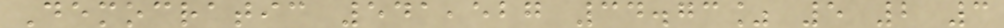Democratic 541,527 34.73% 5 2 3
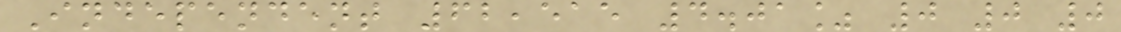Independent 62,515 4.01% 0 0 0
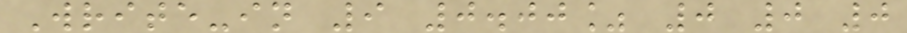Write-in 9 0.00% 0 0 0
